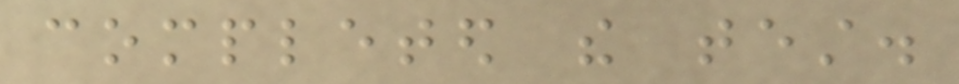completed the test.
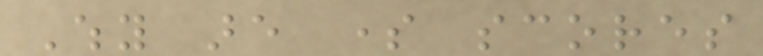Why are some scores
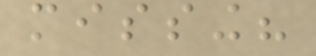missing?
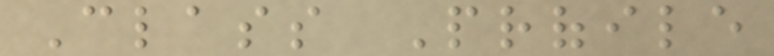Class Profile
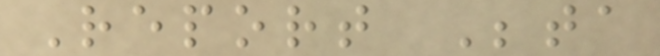Report Beta
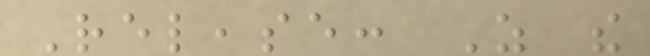Release: As the
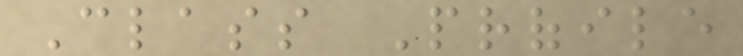Class Profile
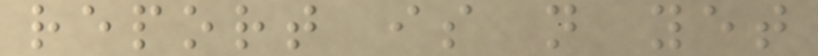report is not yet
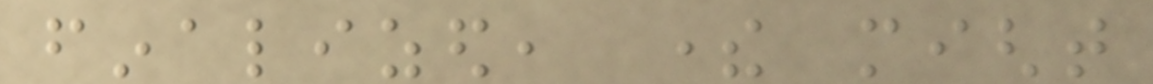finalized, there might
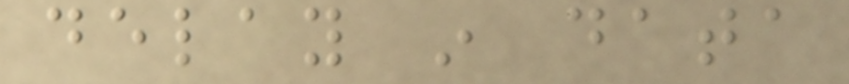delay in data
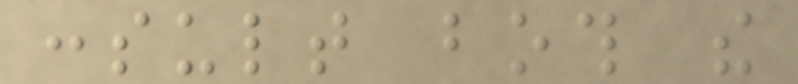consult both the
